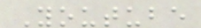Youtube
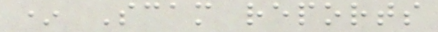* Scam reports
